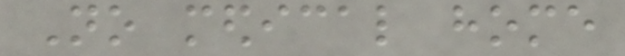No medical home
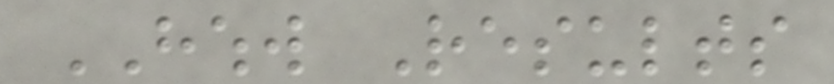HWHW Results
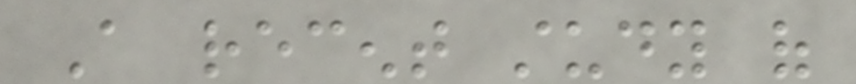A recent study of
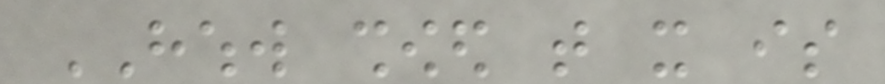HWHW showed that it is
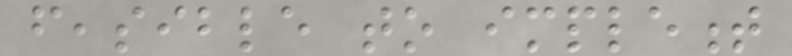feasible to implement
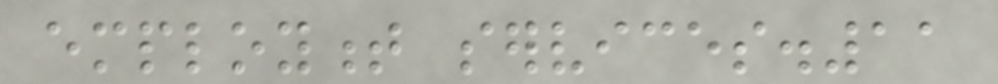employment services.11
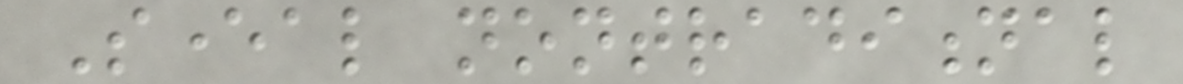Several nontraditional
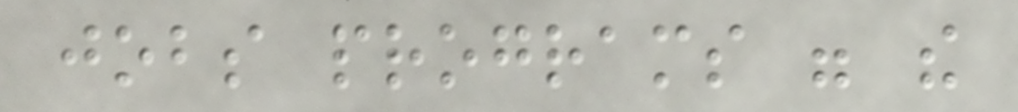jobs programs were the
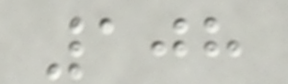108
